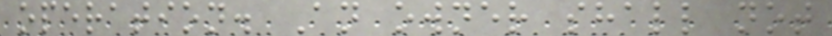operation. An owner shall not
